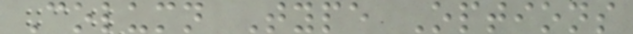Column Type Options
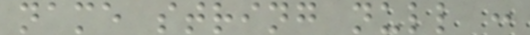name string null :
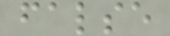false
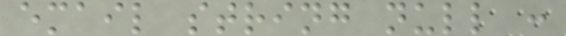email string null :
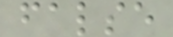false
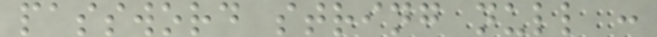password string null :
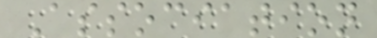Association
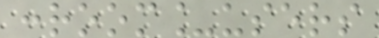:room_users
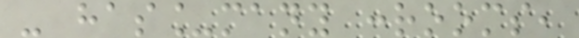- has_many :rooms,
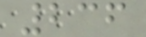236
